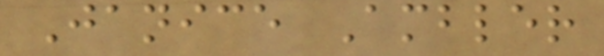Janice Ambler
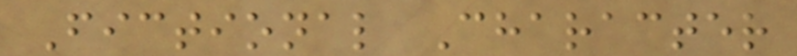Fictional Character
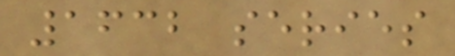1632 series
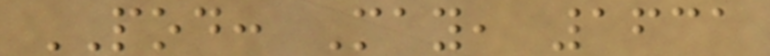POD: May, 1631
